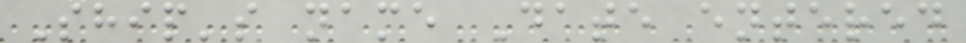Ship's name Date entered
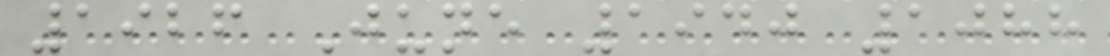1926 June 1940 1088
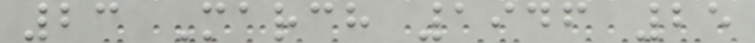23 March 1946 25
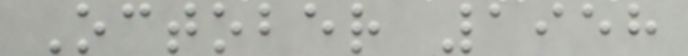October 1958
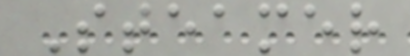Steamer
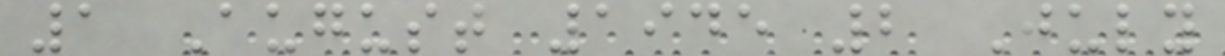1 August 1945 2 July
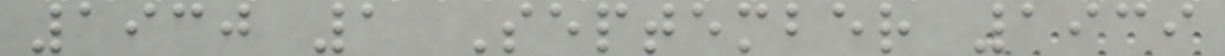1930 1 September 1939
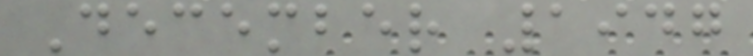December 1947
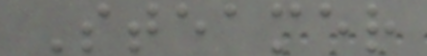Steamer
